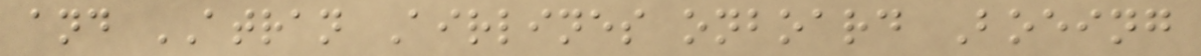and ATRAN Airlines onboard Boeing
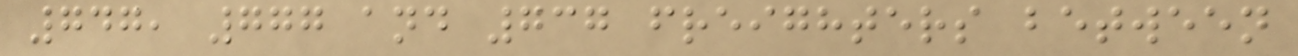747, 777 and 737 freighters between
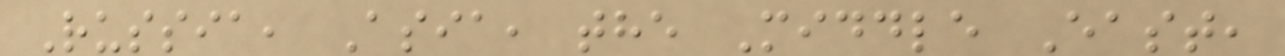Russia, Asia, the Middle East,
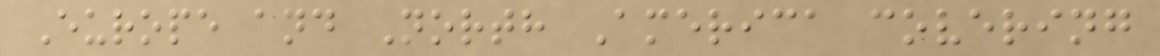Europe and North America covering
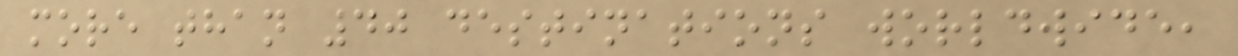more than 40 destinations worldwide,
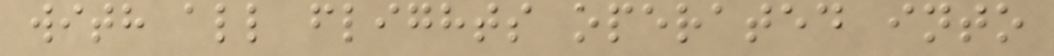with all flights operated into
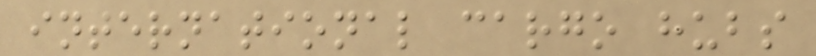international cargo hubs
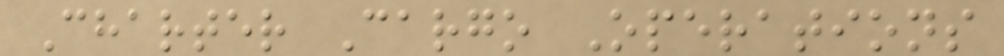Charter Cargo Operations
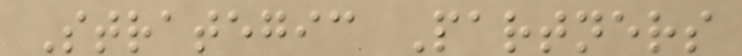Strategic Partners
